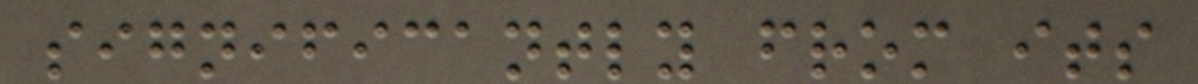significantly from its
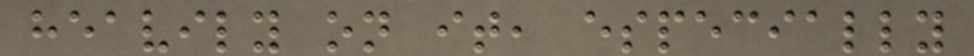heavily on it, especially
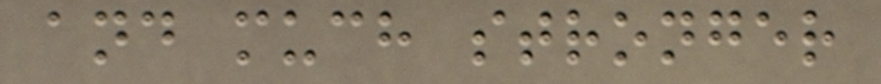and much stronger
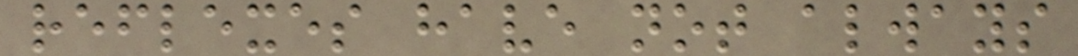reflexes have not always
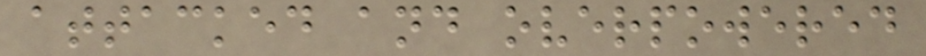attacked and overpowered
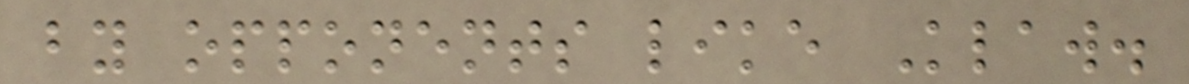by opponents like Klaw.
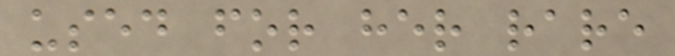used for her rare
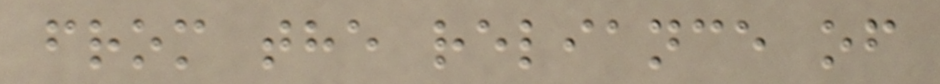from the reliance of
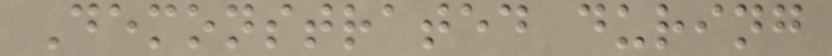Demonstrated during
